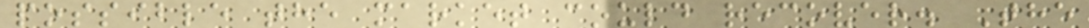possible the market could recover. The
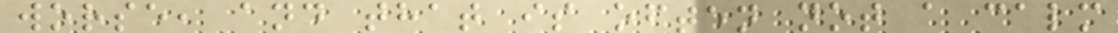worse, and that is often not a calm
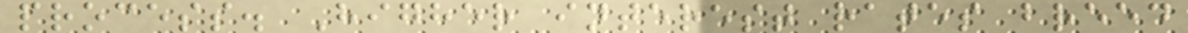process. Higher interest rates breed
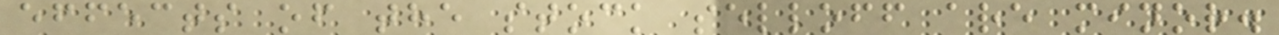effects of the stock selloff are minor.
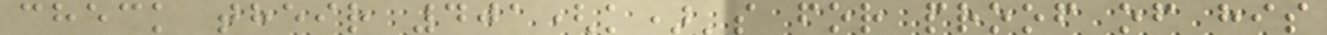check their 401(k)'s for proof of his
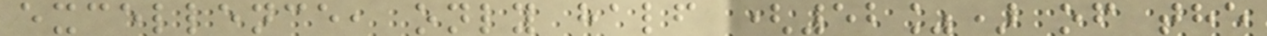excellence, only half (52%) of the
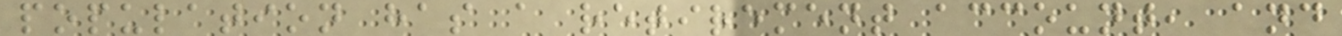population has a retirement account, and
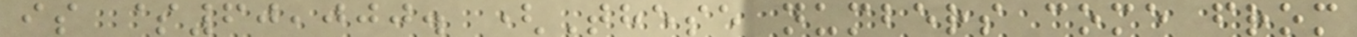is $60,000. (These numbers come from
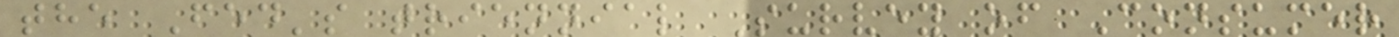the Fed's triennial Survey of Consumer
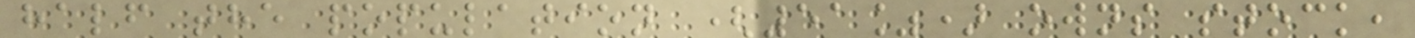half the population (51%) owns stock,
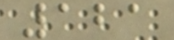121
